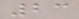23
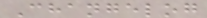Changelog
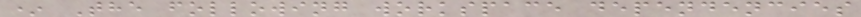* The following workspace dependencies
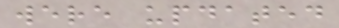were updated
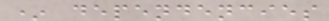* dependencies
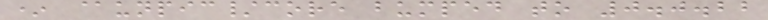* @unpic/core bumped to 0.0.22
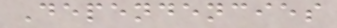Dependencies
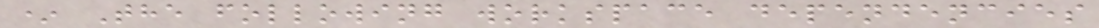* The following workspace dependencies
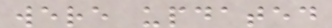were updated
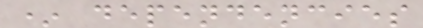* dependencies
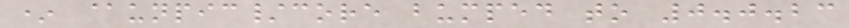* @unpic/core bumped to 0.0.23
